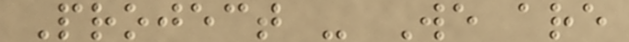Project - We are
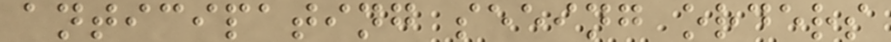anticipating seeing orders
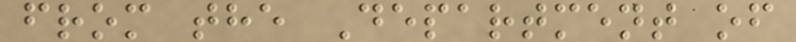from the Department of
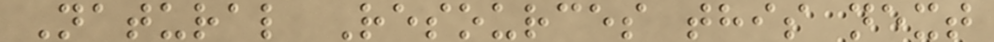Natural Resources this next
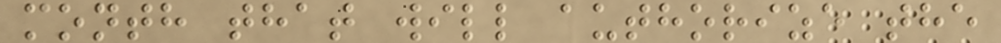month that will authorize the
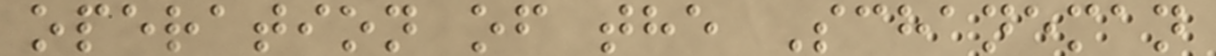operation of the Schaneman
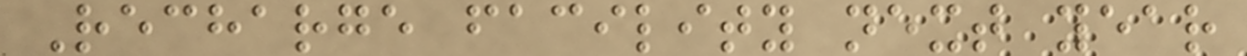Recharge facility next year
